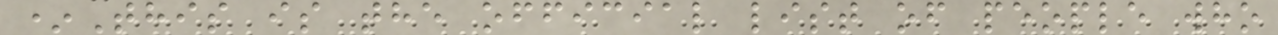*This is the official list of people who
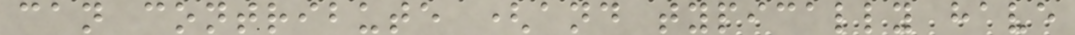can contribute (and typically have
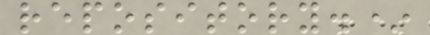repository.*
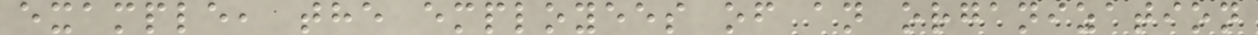example, the employees of an organization
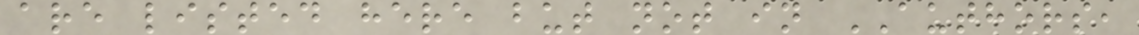are listed here but not in AUTHORS,
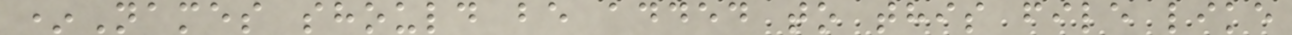*Names should be added to this file like
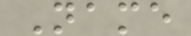Name
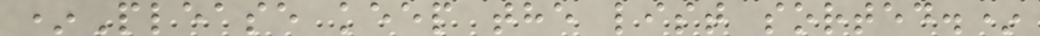*Please keep the list sorted.*
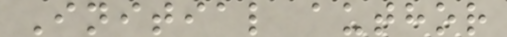Initial author
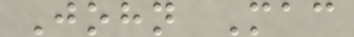John Mac
